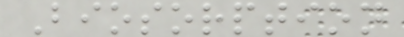Biosorption
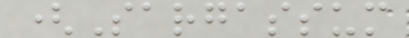(Sargassum
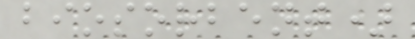biosorbent)
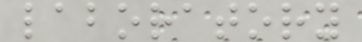laboratory
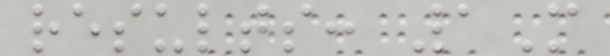results: 1M
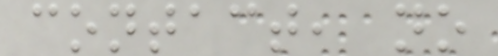contact, no
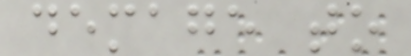demage to
